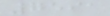7591
